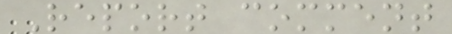Report comment
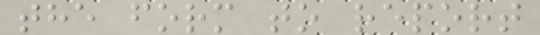the form to report
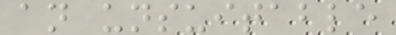an unsuitable
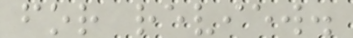for review.
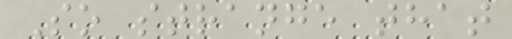So strange that
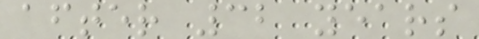after 32 years
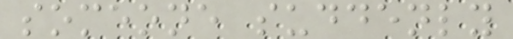someone suddenly
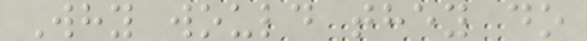Why would they do
